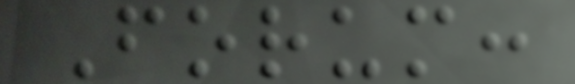Forum:
